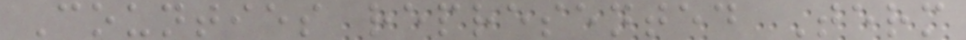Counties represented Term
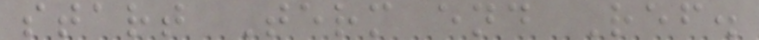start Term end Ref.
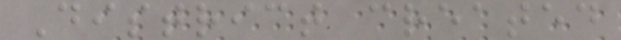District created
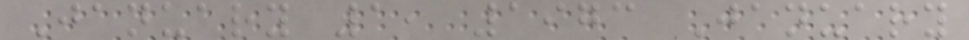January 1, 1973 January
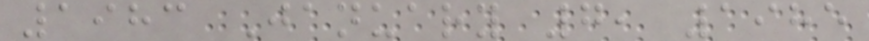1983 January 7, 1985
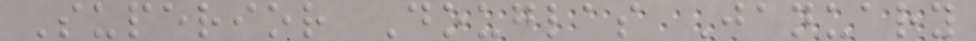Superior Douglas January
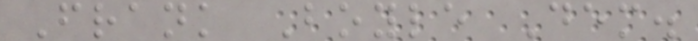Frank Boyle Dem.
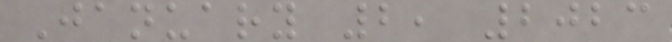January 2, 2023
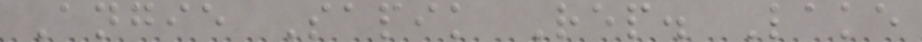Angie Sapik Rep. Lake
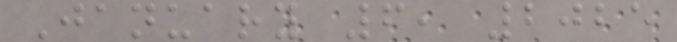January 6, 2025
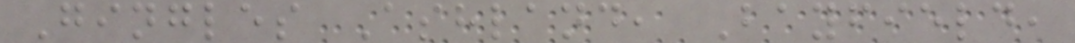Gingles Ashland, Bayfield,
